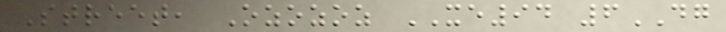Street, Ozozoz XE94 6DG
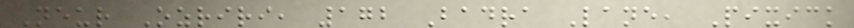Neur Ozriri, 172 Badra Lane, Pixick
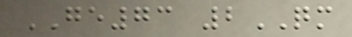GE73 2QM
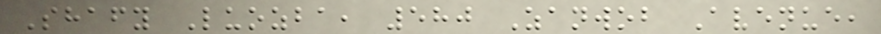Shafy Luozba, 580 Zanwob Avenue,
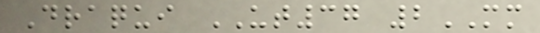Draqui UT37 2MM
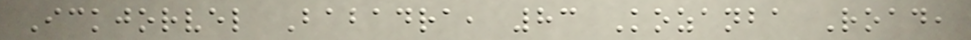Ickjorvel Babadra, 83 Kozanba Road,
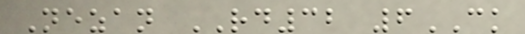Nezan RD32 6CK
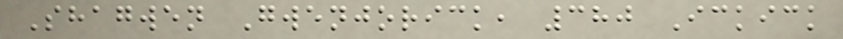Shagwen Gwenjorick, 380 Ickick
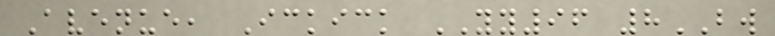Avenue, Ickick YY96 8BW
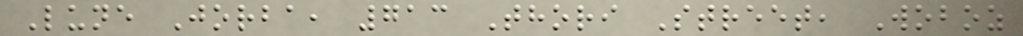Lune Jorba, 713 Thori Street, Woboz
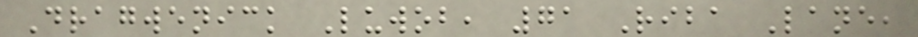Dragwenick Luwob, 71 Riba Lane,
